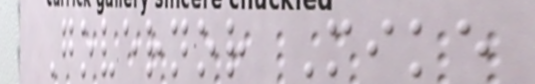Governor Mike
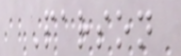Parson
